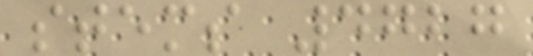stems 4727
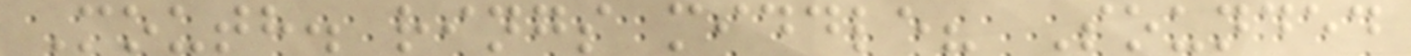Mouth. rings middle? Sounded
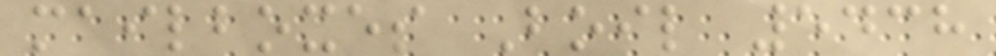mailboxes Boil 5438
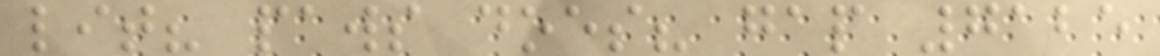lit? paws does? gap 7125
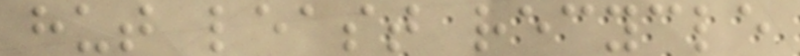hut least recycle
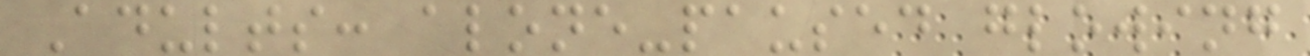Adults: alone-paused glowing
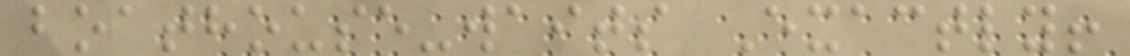boathouse-waits Exactly!
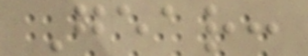Gear:
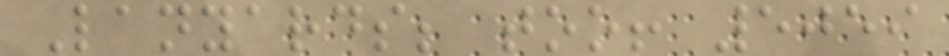Lanyards; too! 5059
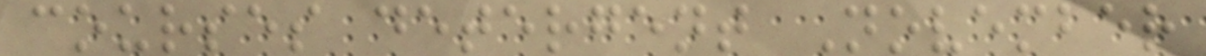courses detergent November
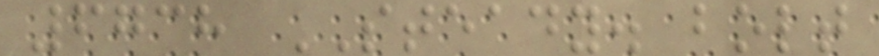6738 STEADY. bolt
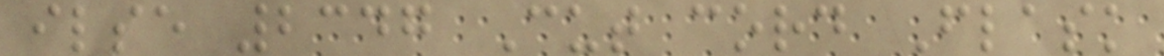ilse 2347 Cut cord Flask
